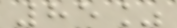85%
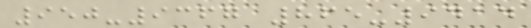950-9367 865-9414
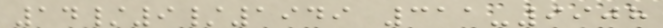14/9/1949 311-9908
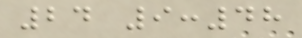24 9:48
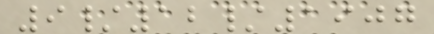9/12/1907
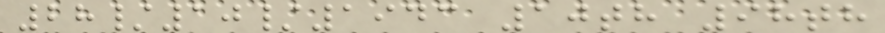28/10/1943 10th 98th
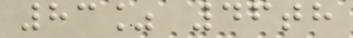83% 46th
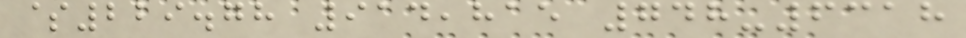$229.78 914,815 748-6318
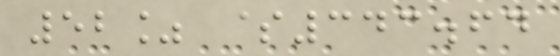52% $343.64
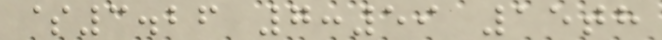$3.26 7:59 15th
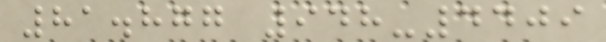81.877 948-4409
